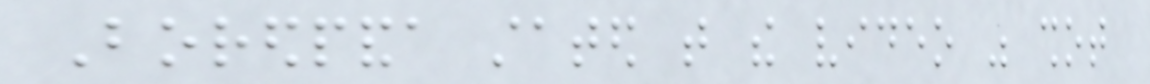Boredpanda stated that the video was shot
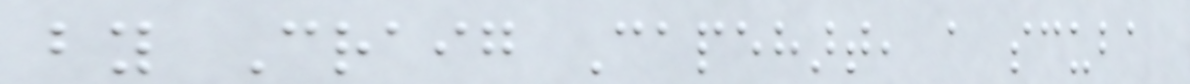by Craig Capehart, a scuba
